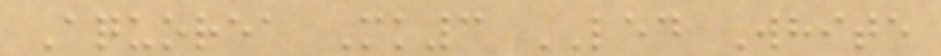Aquorea Mk3 LED White
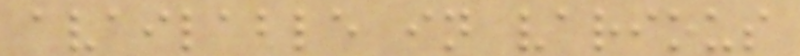available in various
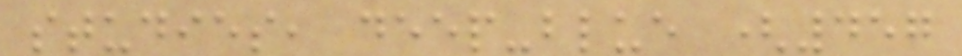studies, deep-blue (457
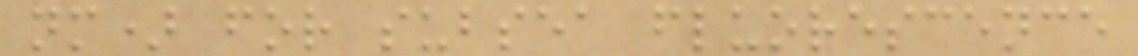nm) for subsea fluorescence
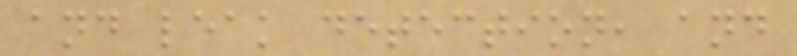and leak detection, and
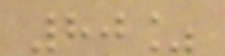80%
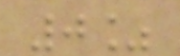0%
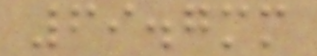69.7mm
